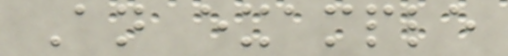An example
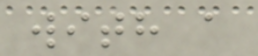with a
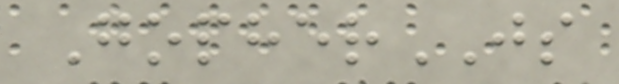GopherJS
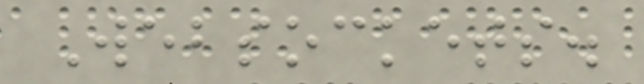Websockets.
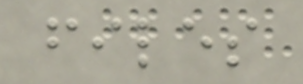files
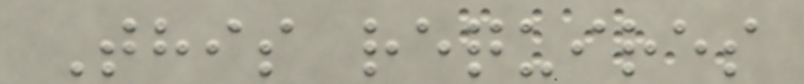This requires
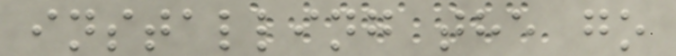installing the go
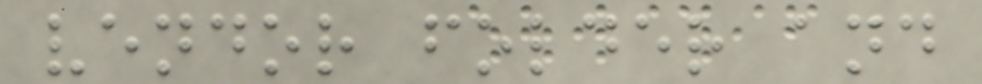vendor folder and
